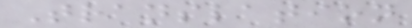Translation
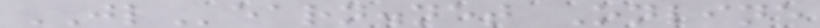JLearn.net Online
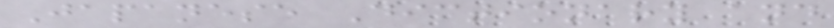Japanese Dictionary and
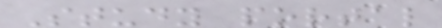Study portal
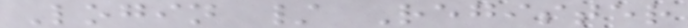Login / Register
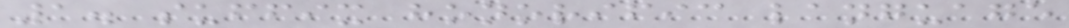1. suffix honorific language
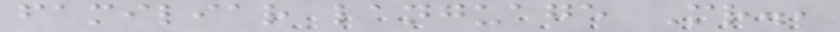familiar language Mr.,
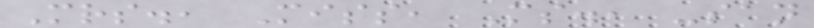Mrs., Miss, Ms., -san
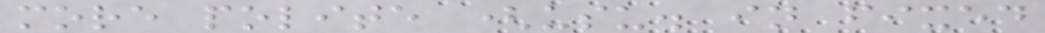more polite (usu. in fixed
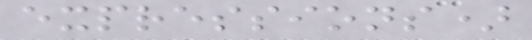expressions)
